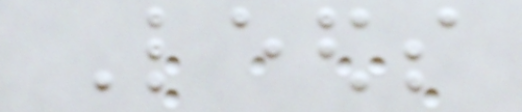Leeds
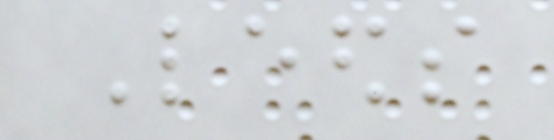Leeds
